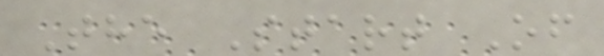The Start Of
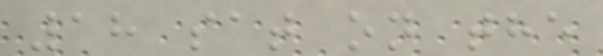18 sat on the
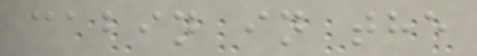cabin in the
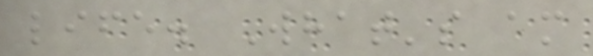life. What's am
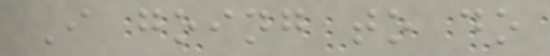I going to do
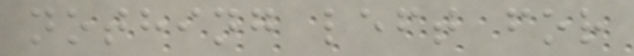nothing left for
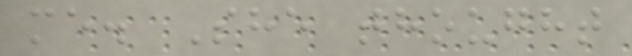me. She thought
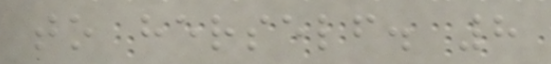to herself. 8
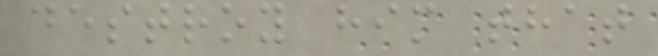destroy him that
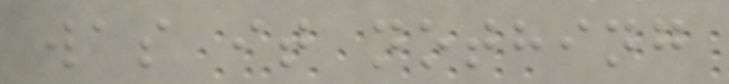was it nothing
